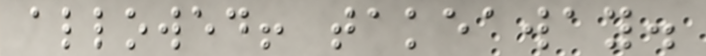allowed! takeaway.
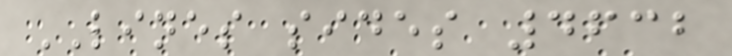LINES sides 4632
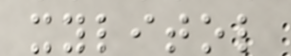xylitol
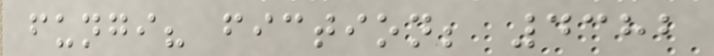fungi? fiction; 4382
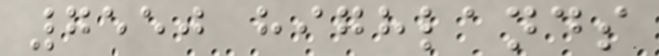7550 highlands
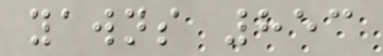yawns 853
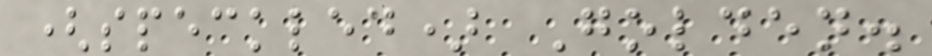(speckled) Golden.
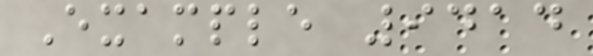Example 9414
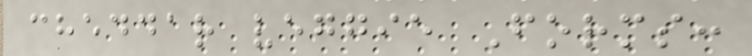cheddar veggie Forms:
